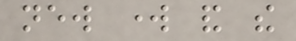new work and the
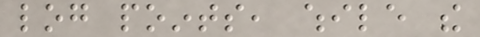log points, while the
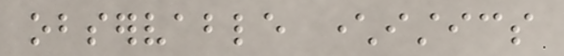observable characteristics
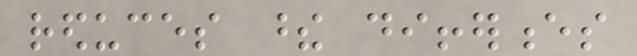reduces these differences
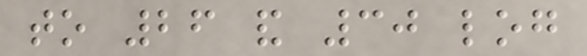to 26 and 30 log
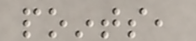points,
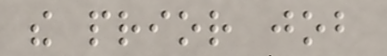the prior job
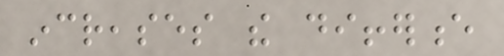increases the difference
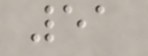51
